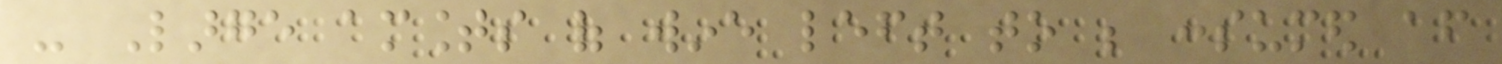- Large amounts of wine left to be consumed after
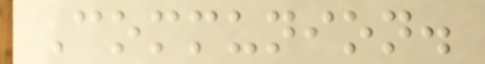Communion.
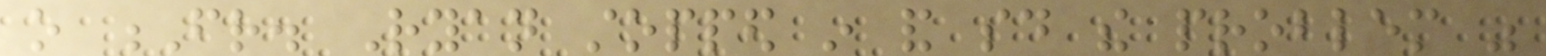o Fr. Ryan stopped in and said the problem was
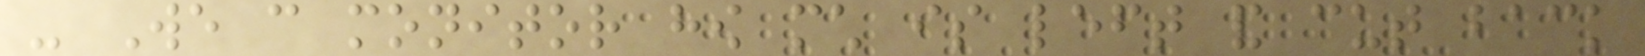- We can monitor how much is left and cut back
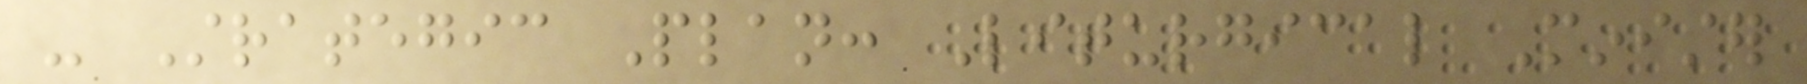- Strategic Plan: Liturgical Minister
